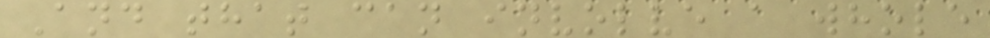And that can involve a whole
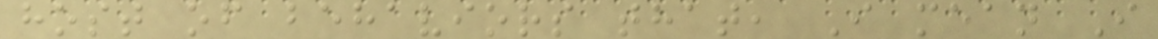host of behaviors that, I mean I
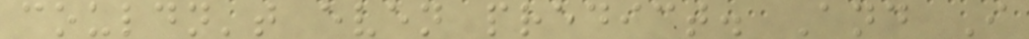couldn't even predict. And I
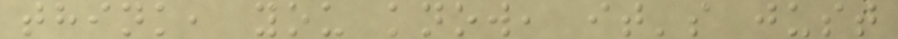think, you know, it's just
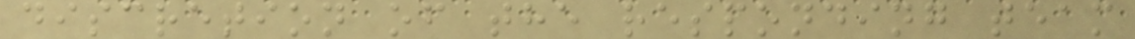discretion of the responding team
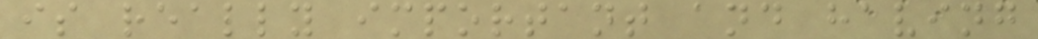is really important and having
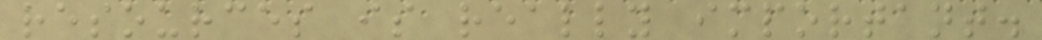resources is really important.
